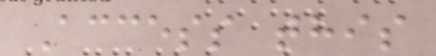Access this
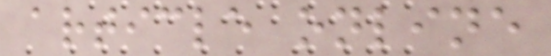article online
